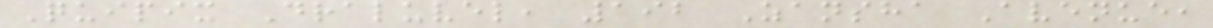Quipix Draluvel, 192 Zansha Avenue,
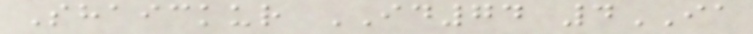Shaickur ID74 4IA
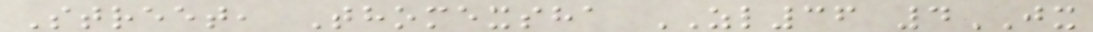Street, Thomexsha ZL36 4JX
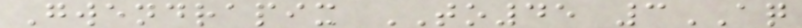Gwendrapix TO45 3AQ
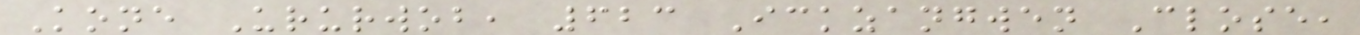Kone Ururwob, 623 Ickzangwen Close,
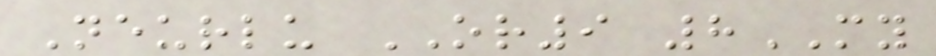Neurlu OR9 8MY
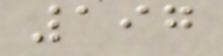197
